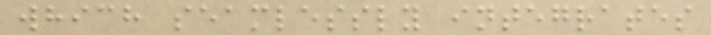which seamlessly integrates
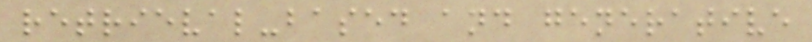retrieval-based and generative
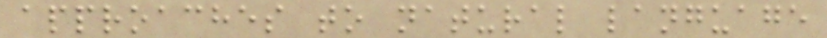approaches to natural language
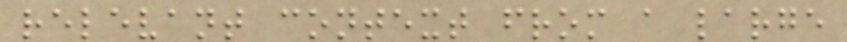relevant context from a large
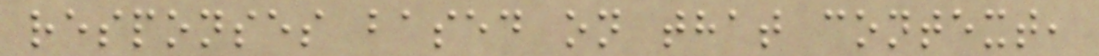responses based on that context,
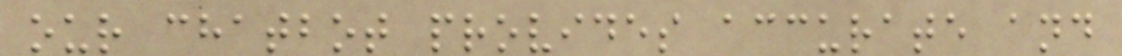our chatbot provides accurate and
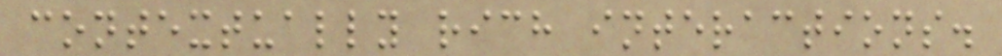contextually rich interactions.
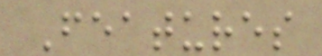Features
